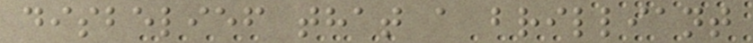disbelief that a brilliant
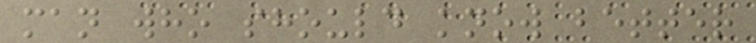man who should know better
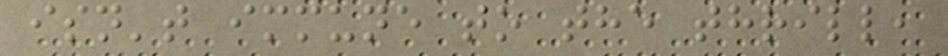isn't immune to the thrill,
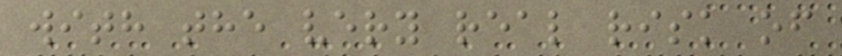with the very real risk of
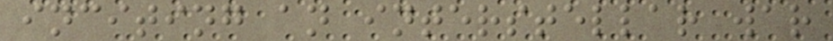inciting an interstellar war
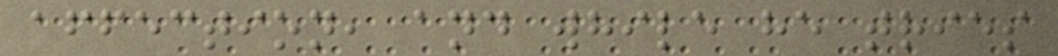affection, and while he tries
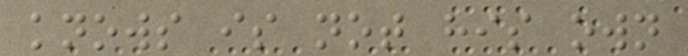knows is not his own
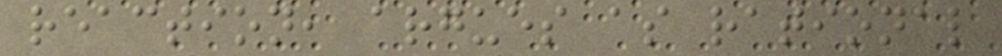reaction, argues as rational
